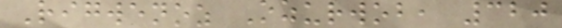Rigwenoz Ozurwob, 320
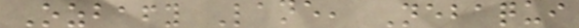Ozbafy Lane, Nebaqui
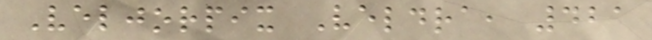Veljorpix Veldra, 421
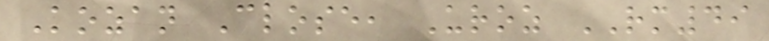Kozan Close, Uroz RM49
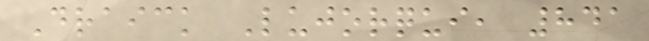Draick Lujorqui, 841
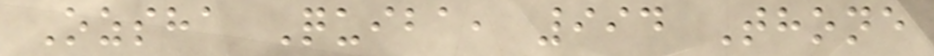Ozsha Quiba, 994 Thone
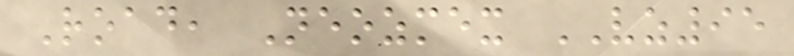Road, Neozmex VZ95
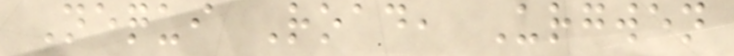Nequi Road, Urgwen
